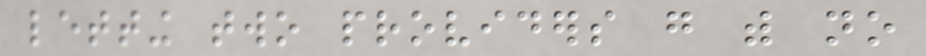letting two providers go with no
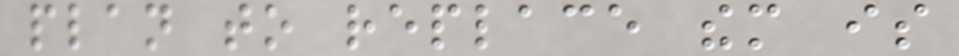plan to replace them is
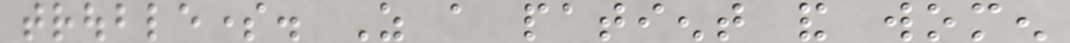troublesome. As a patient and women
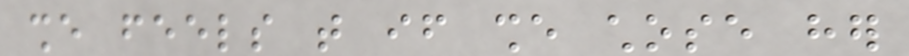she feels that if she chose her
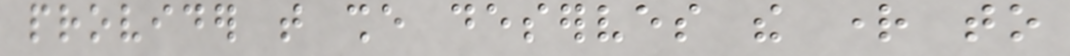provider that she deserves the right to
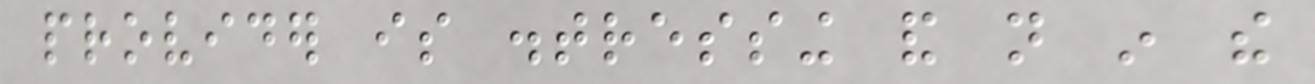provider is distressing and not in the
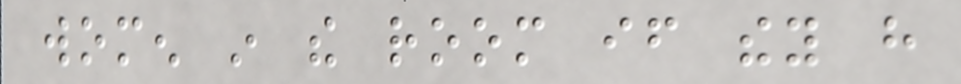women in the room if they have
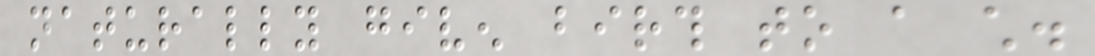naturally given birth to a child.
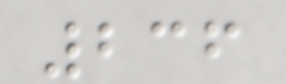236
